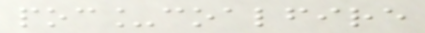poc_coalfire
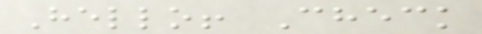Hello! Check
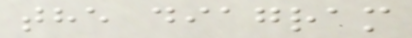the diagram
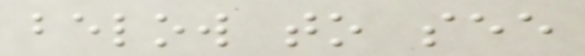below to see
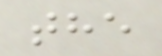the
